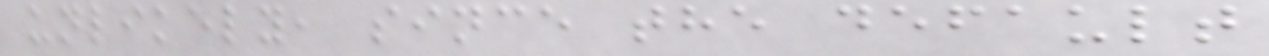unlikely, since the default
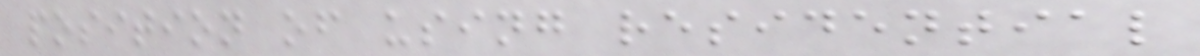position of using residential
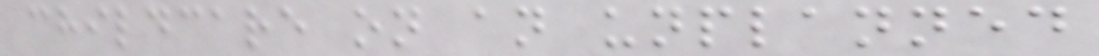childcare on an unplanned
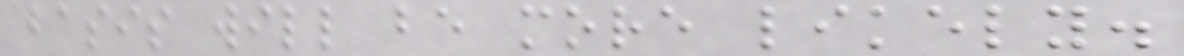basis will be more likely.
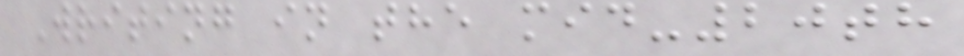Writing in the mid-20th
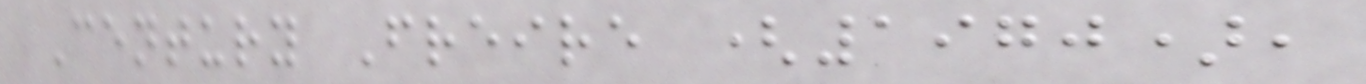Century Freire (1970),
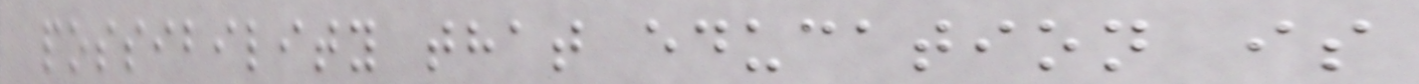possibility that education is
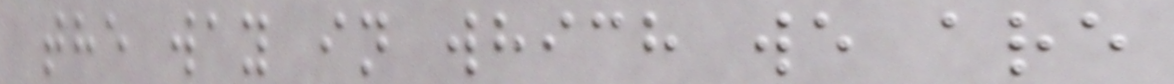the way in which we are
